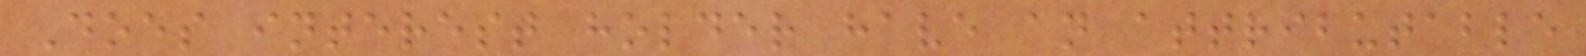Does interest holder have an attributable
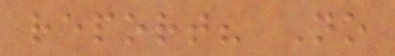report? No
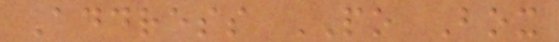Address PO Box
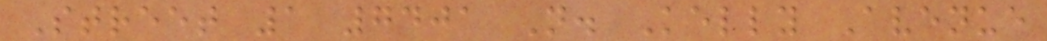Street 1 7401 N. Kelly Avenue
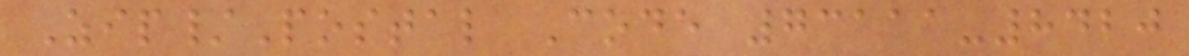Zip/Postal Code 73111-8420
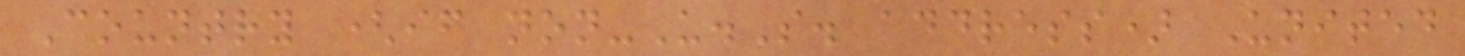Country (if non-U.S. address) United
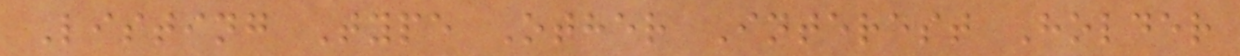Listing Type Other Interest Holder
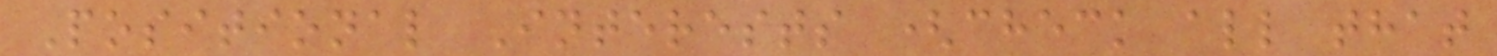Positional Interests (check all that
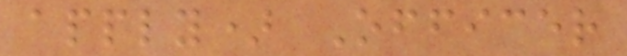apply) Officer
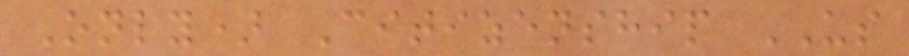Only) Citizenship US
